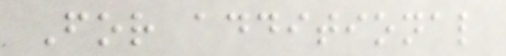For additional
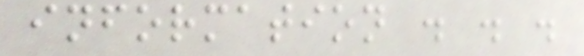information . . .
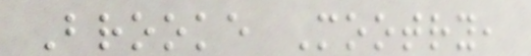Brooke Mootry,
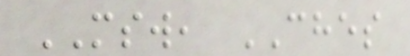MSW, CHES
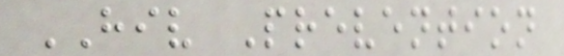HIV Prevention
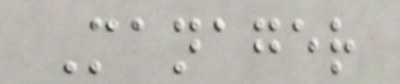Manager
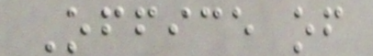Office of
